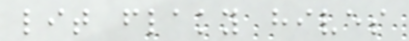lit flaky hives
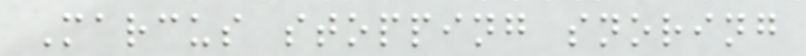Marcus stopping snoring
